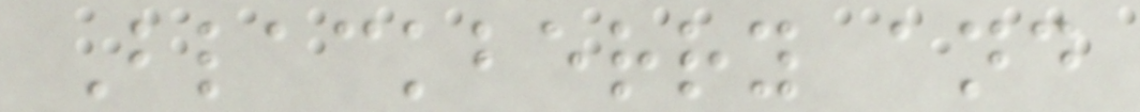Blackberry and
